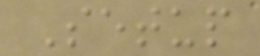Setup
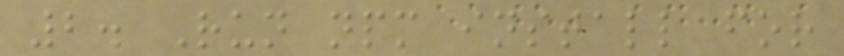2. Run npm install for
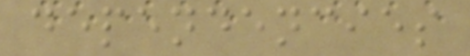dependencies
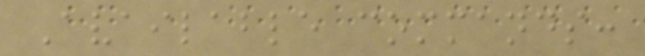Available commands:
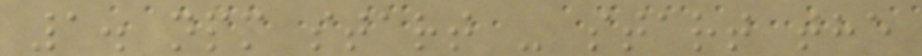1. npm start - start the
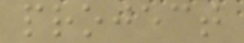project
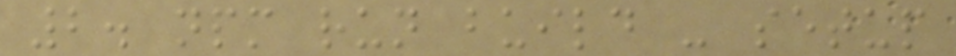2. npm run build - setup
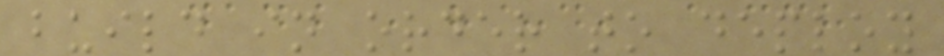build in order to deploy
